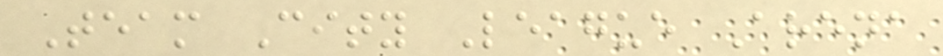Team City League Arena
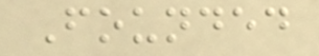Founded
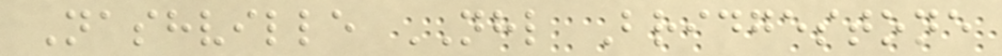Nashville NHL Bridgestone
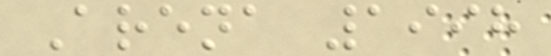Arena 1998
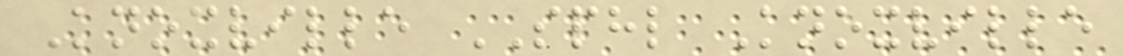Knoxville SPHL Knoxville
